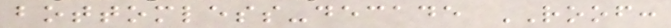bottomless-decade ROOF:
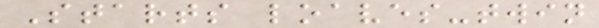Starts loaves-twin
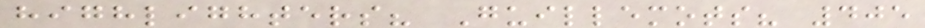highlighters? Guillemots? 405
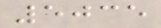5035
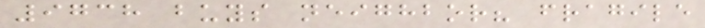9738 buys neighbor? fragile
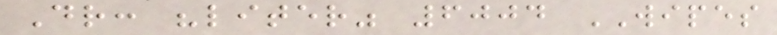Dr: "liter" 6004 WIPES
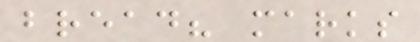bread? marks
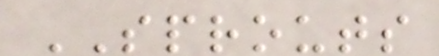SPROUTS
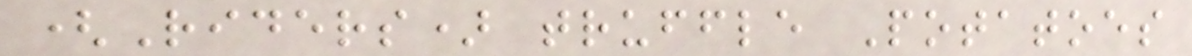(Riders) truffle Potatoes
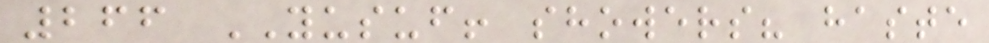266 YUSUF! showers? haste
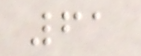61
